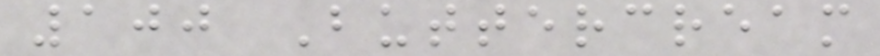100 Buttercream
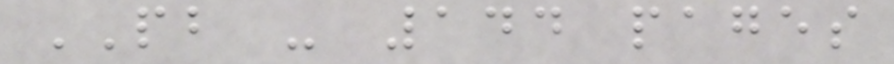PB - 144 pages
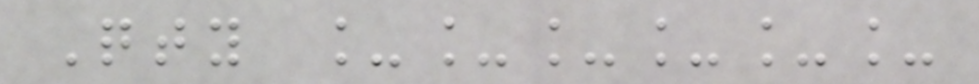Qty ______
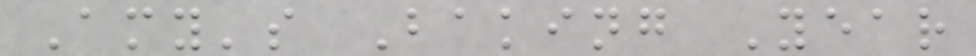Amy's Baking Year
